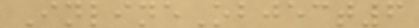InlineObject6
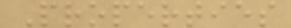Properties
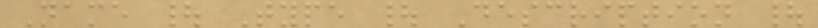Name | Type | Description |
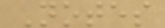Notes
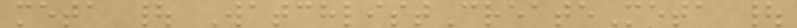meta | WatchlistCreateMeta |
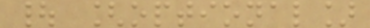| [optional]
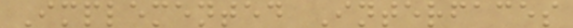Implemented Interfaces
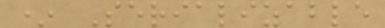* Serializable
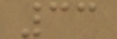33
